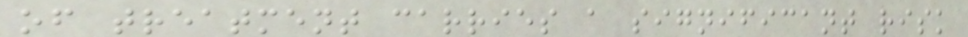of treatment carries a significant risk
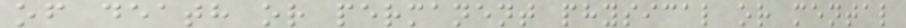of death or permanent physical or mental
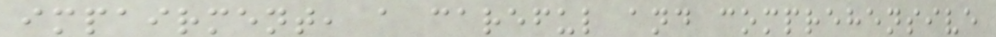impairment, a careful and comprehensive
